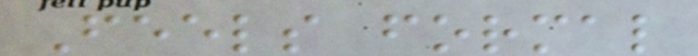Feels formal
